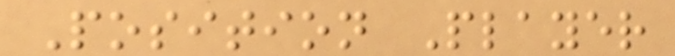Position Player
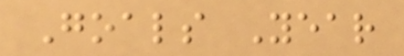Goals Year
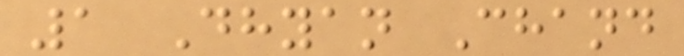1 Dhyan Chand
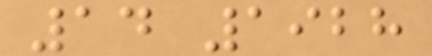14 1928
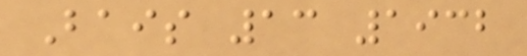Bais 13 1932
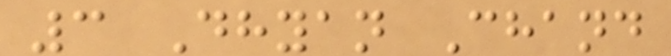3 Dhyan Chand
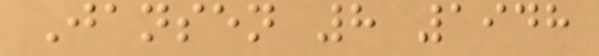Jansen 8 1948
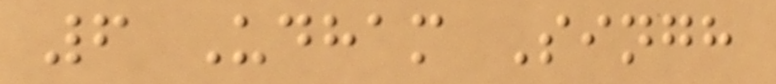6 Udham Singh
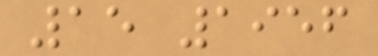15 1956
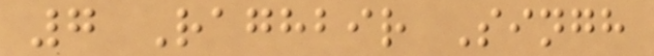7 Raghbir Singh
